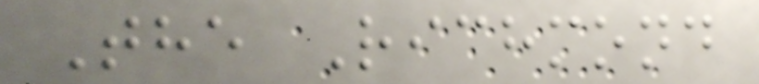The Richmond
